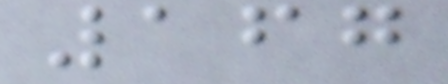167
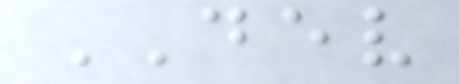DEV
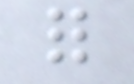for
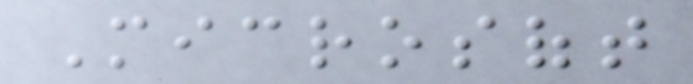Microsoft
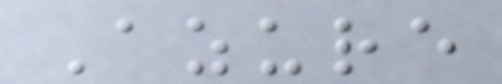Azure
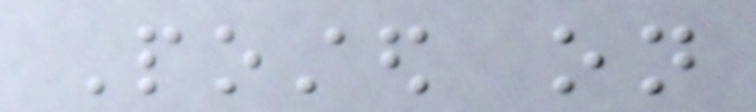Posted on
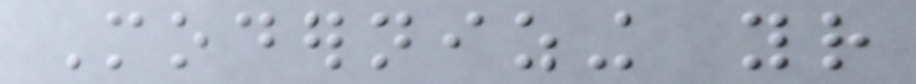Modernizing your
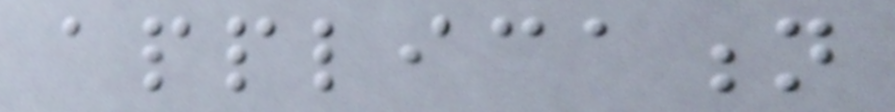application
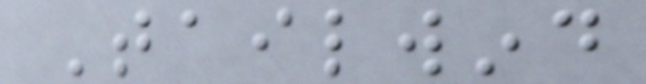Tailwind
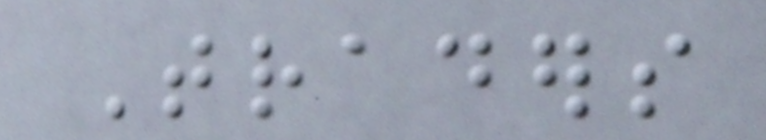Traders
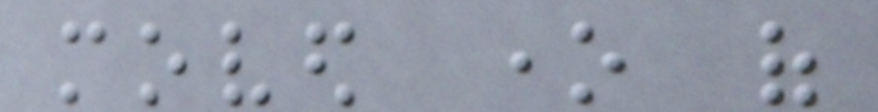moved one of
